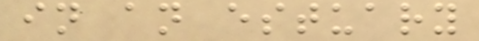in an estuary
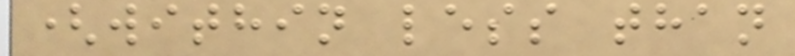(within less than
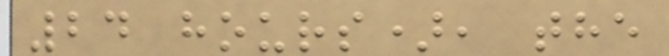24 hours), the
